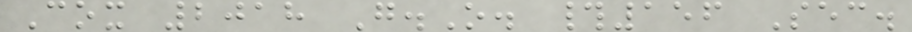Cox 2018 G.O. #156 Sec.
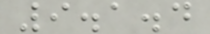9.1.4
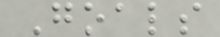Goals
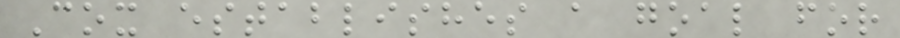Cox establishes a goal for
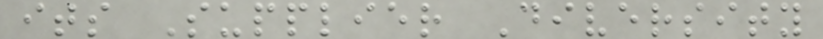its Supplier Diversity
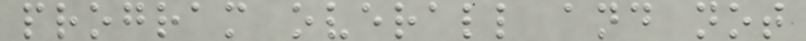program overall and not
